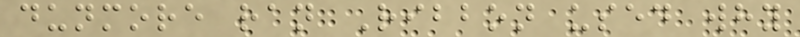dunmore ran Ribbon used why
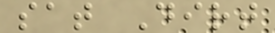sat Dirt
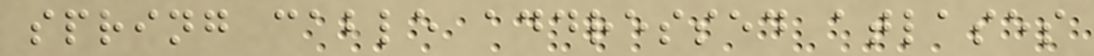spring cable addressed atlases
